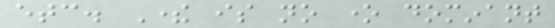etc. There is no one dominant
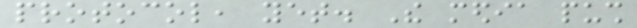protocol, yet. The media push
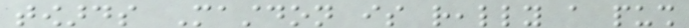towards Mastdon is really a push
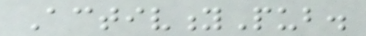ActivityPub.
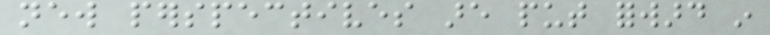new perspectives are put forward in
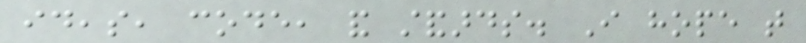ideas, code, and standards. I hope that
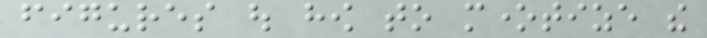figures out how to monetize the
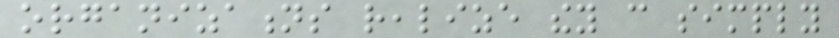organizations realize they can simply
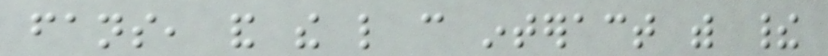fans, and the like can interact with their
